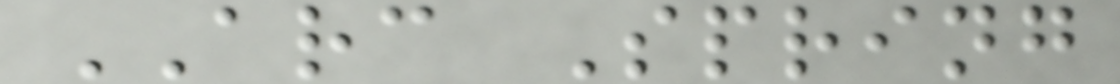ARC Spring
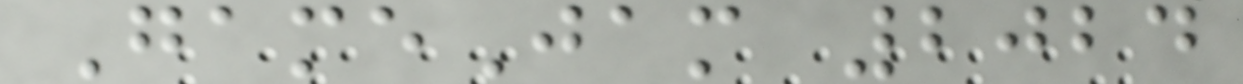GameJam 2024
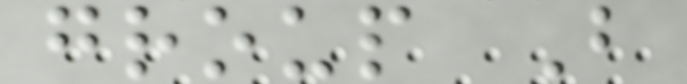group B
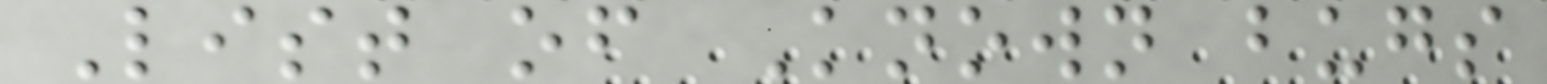List of Known bugs
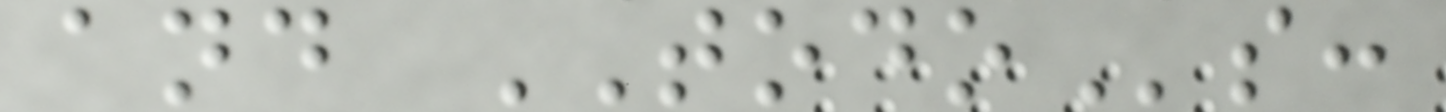and TODOs:
